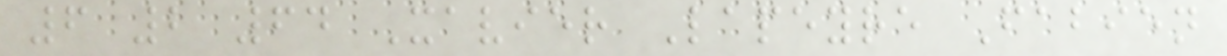6 2 64 Xavier Lapeyre Fabien
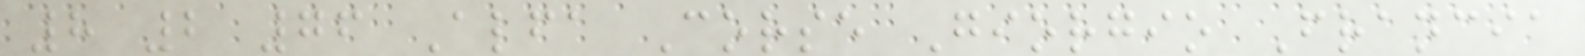8 2 76 Alfa Corse Giorgio Francia
